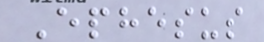Ephesus
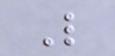L
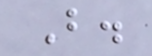B.
